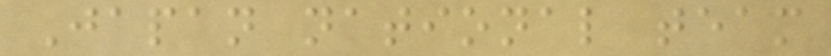Japan national team
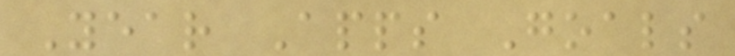Year Apps Goals
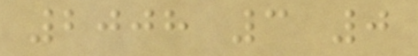2008 3 0
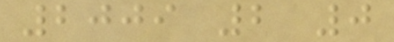2009 2 0
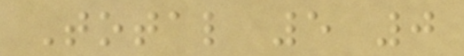Total 5 0
